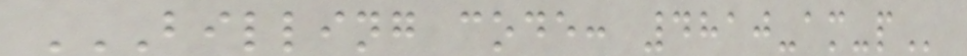BILLING CODE: 4810-AM-P
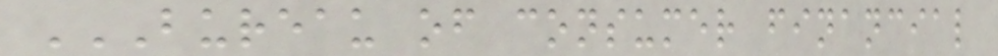BUREAU OF CONSUMER FINANCIAL
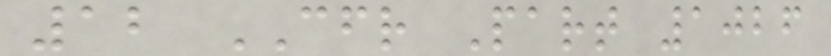12 CFR Part 1026
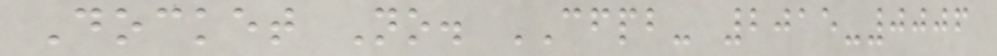Docket No. CFPB- 2015-0006
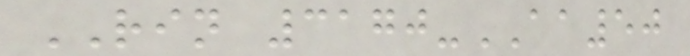RIN 3170-AA50
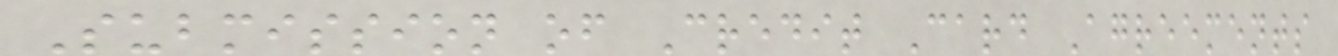Submission of Credit Card Agreements
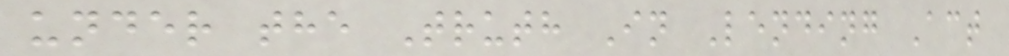under the Truth In Lending Act
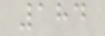184
